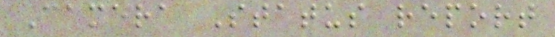Camera Status report
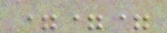===
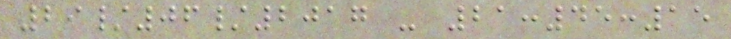29/06/2017 - 21:45:15
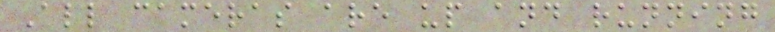All cameras are up and running
